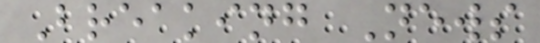Breaking News
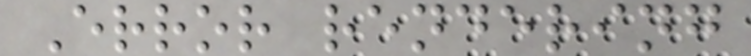Error rendering
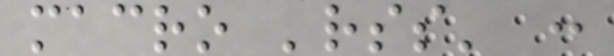macro 'rss' :
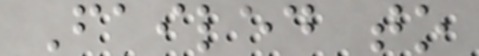Failed to
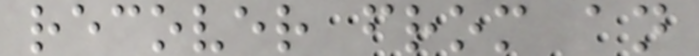recover from an
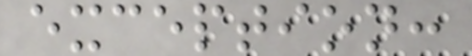exception:
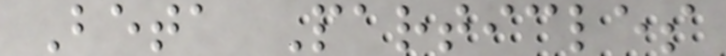Beta Particles
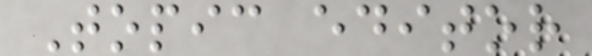Topic editor
